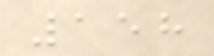158
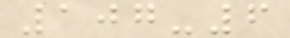107-6
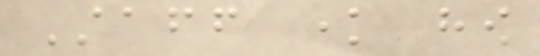Staff know how
